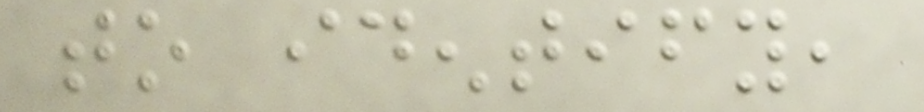to identify,
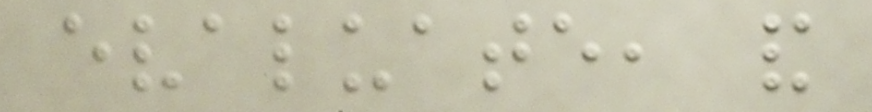evaluate, and
